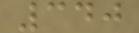340
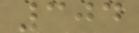304
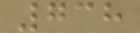738
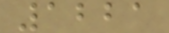1221
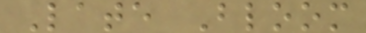Late Bloom
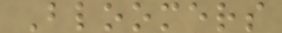Bloomers
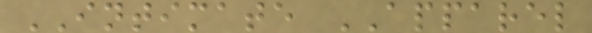INTIMATE APPAREL
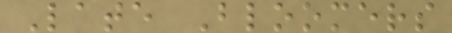Late Bloomers
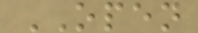OPEN
